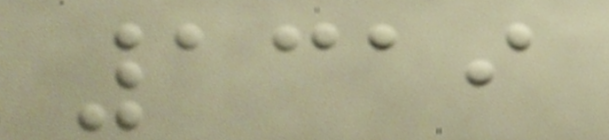1319
